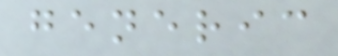generic
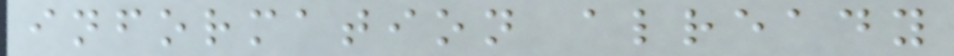information already
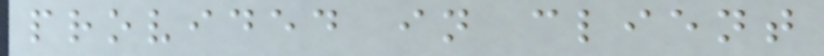provided in client
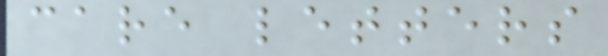care letters
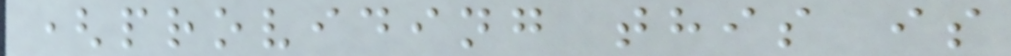(providing this is
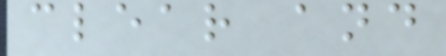clear and
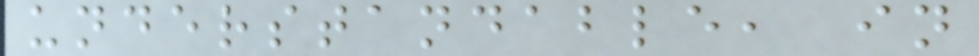understandable, in
